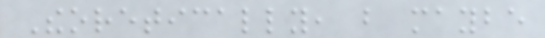Theoretically, but maybe
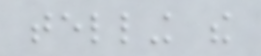telling the
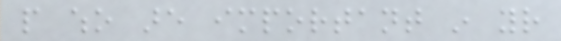people who are important in your
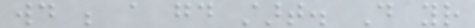would be a good start. Do your
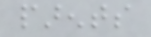parents
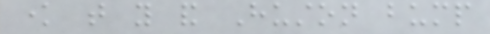know that you and Huston bump
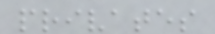privates
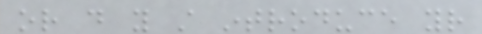or do you still introduce your
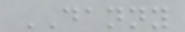DANNY
